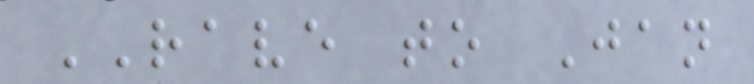RAVE to Jan
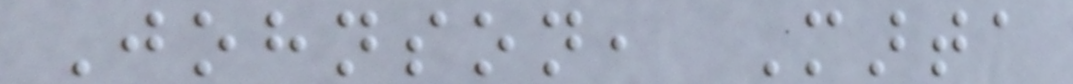Johnson, Marta
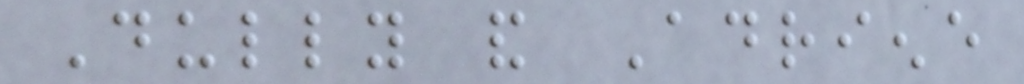Dully and Adriene
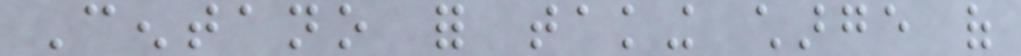Centano for taking charge of
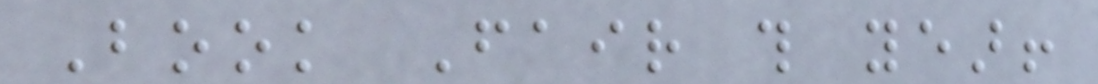Book Fair this year!
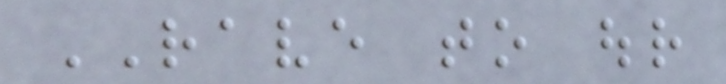RAVE to our
